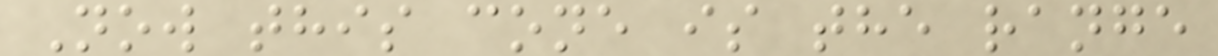Now this cone is the range
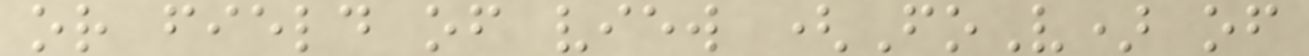or field of view (FoV) of
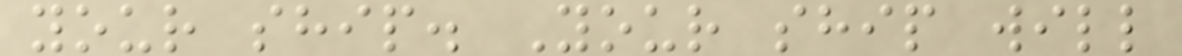your ship. Your ship will
